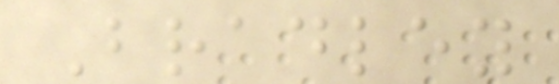Bradley
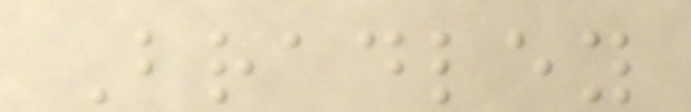Bradley
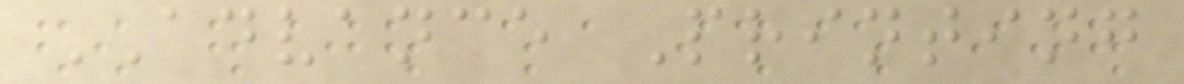ADVANCE Printing
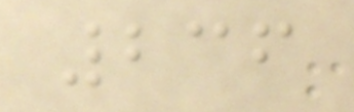236
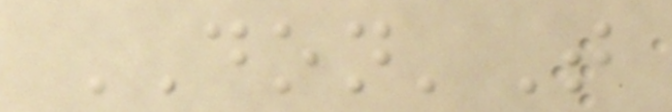DON'T
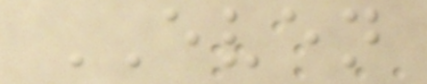EVEN
